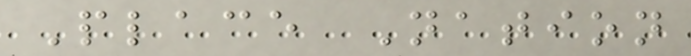Place Nation
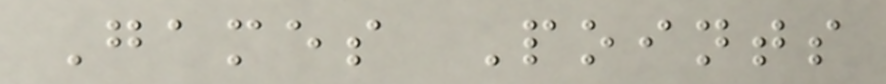Games Points
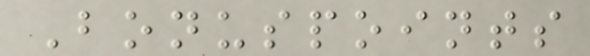Bonuspoints
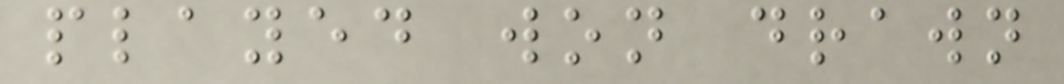played won drawn
